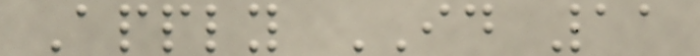Apply ID 11
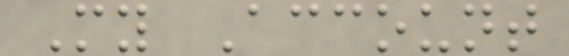My Account
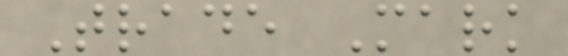Trade Mark
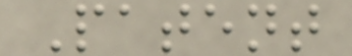Patent
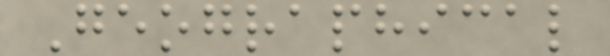Geographical
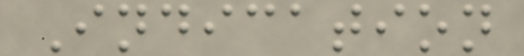Indication
